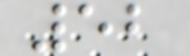52
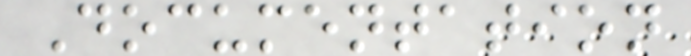Documentation
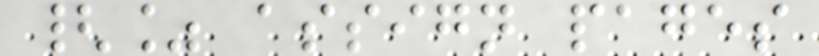{% assign pages
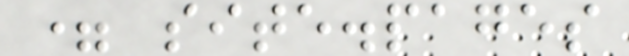= site.pages
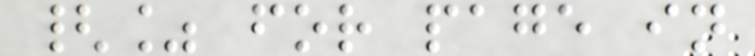{% for page in
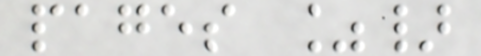pages %}
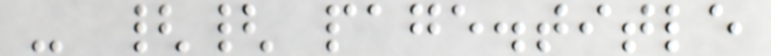- {{ page.title
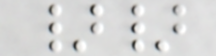}}
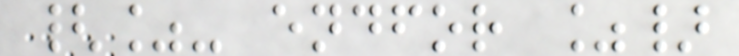{%- endfor %}
